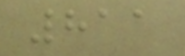811
